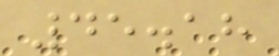45.18
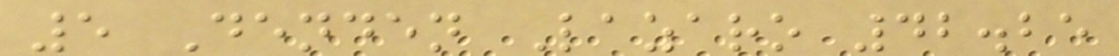5 Denden Lazaro 42.25
